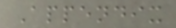Appendix
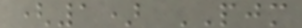(1) PJM
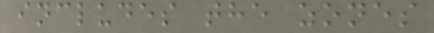includes the zones
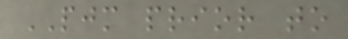PJM prior to
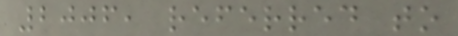2006, referred to
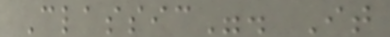Classic". It
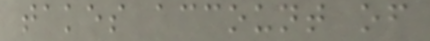takes account of
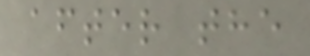after the
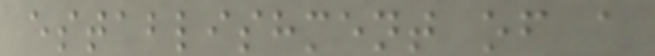establishment of a
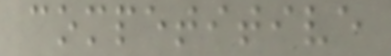competitive
